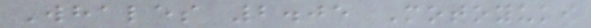Whales 2.05 Motoyuki
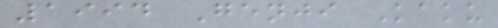1994 Genji Kaku
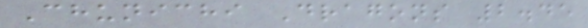Chunichi Dragons 2.45
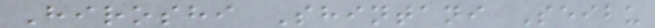Hiroshi Shintani Seibu
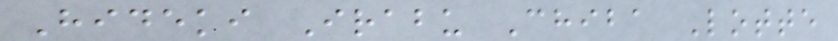Hideki Irabu Chiba Lotte
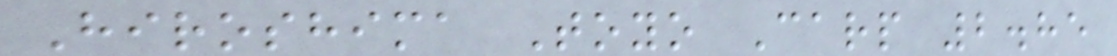Hiroshima Toyo Carp 2.85
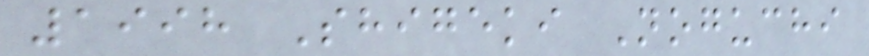1998 Shigeki Noguchi
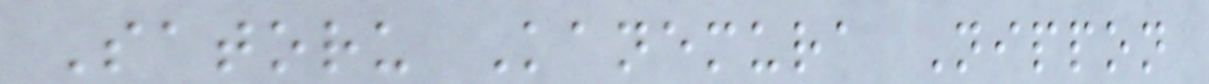Satoru Kanemura Nippon
